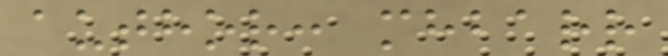author: mhbarr
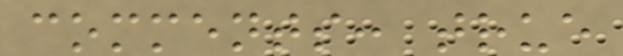comments: true
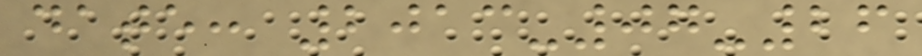date: 2013-07-26
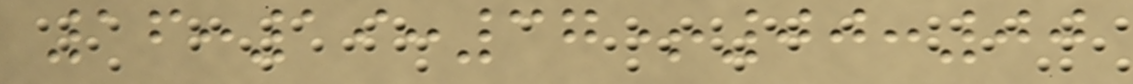16:19:37+00:00
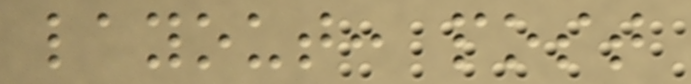layout: post
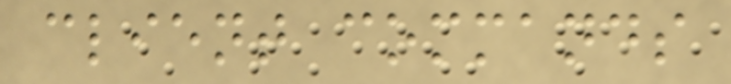client commands
